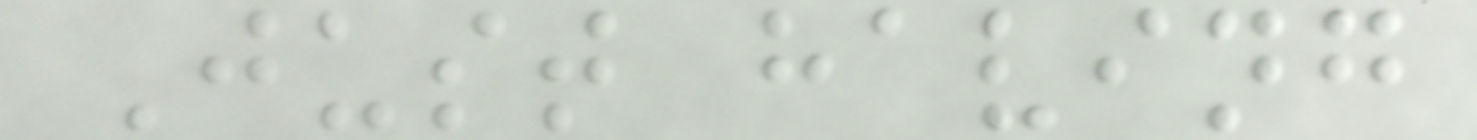Just having
